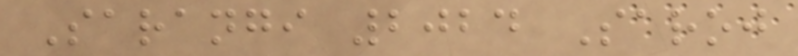Sarangi 2024 Saroj
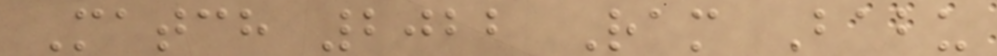Match 2022 Ram Babu
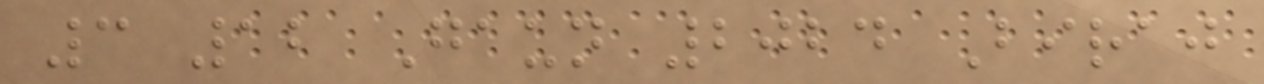3 12 Gaun 2024 Biraj
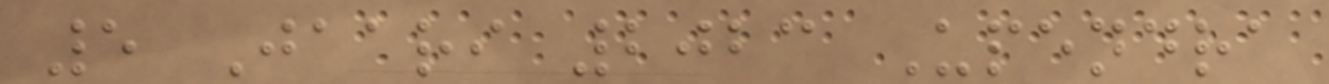5 Jaari 2023 Upendra
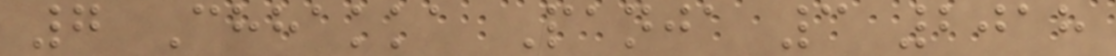7 Chhakka Panja 3 2018
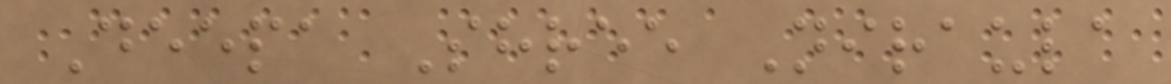Deepa Shree Niraula
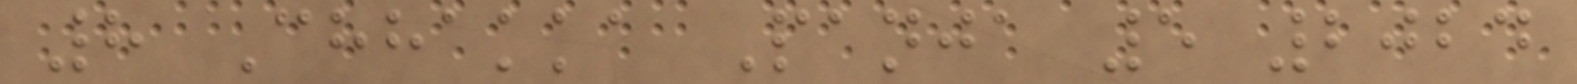8 Chhakka Panja 5 2024
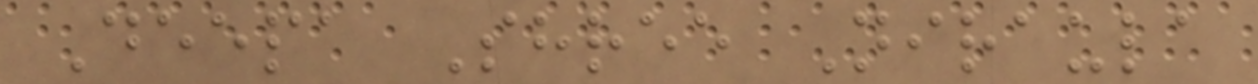Deepa Shree Niraula
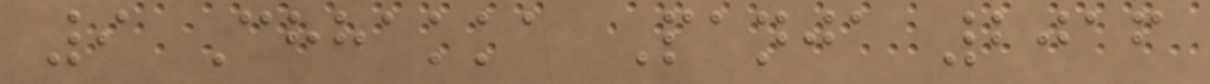9 Chhakka Panja 2016
